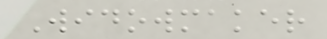Widowmaker
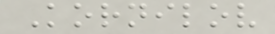Kornilov
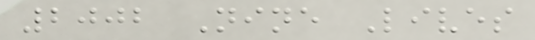2002 Nine Lives
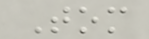Tom
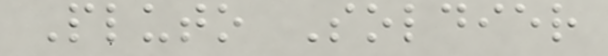Pluto Soldier
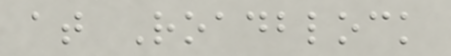at Roadblock
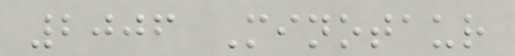2006 Minotaur
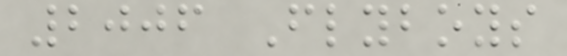2006 Flyboys
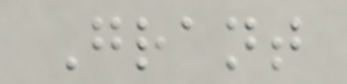Grant
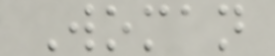Woman
